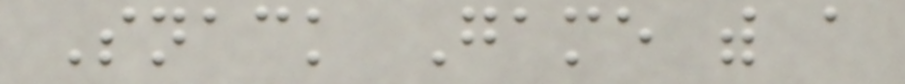Snack Game with a
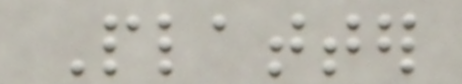Platter
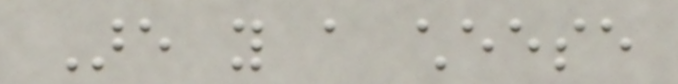Are you a cheese
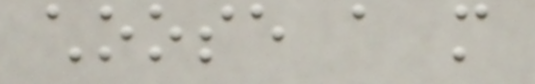choose a more
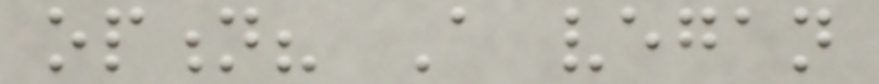option? A vegan
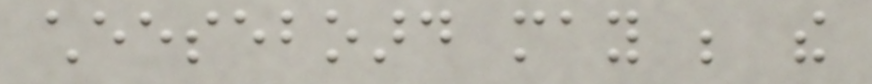cheeseboard may be the
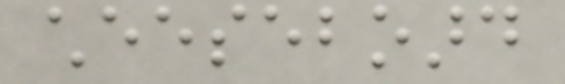cheeseboard
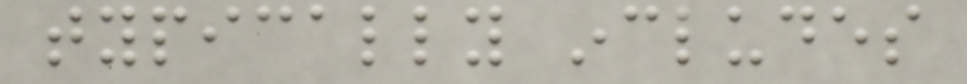typically includes
